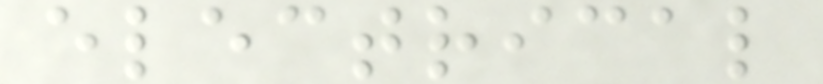electrical
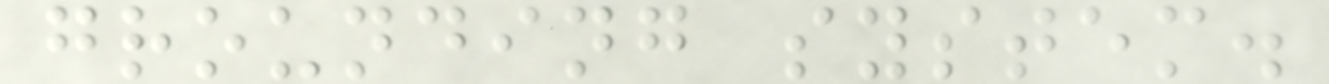grounding system.
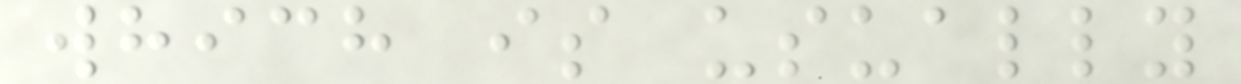which is usually
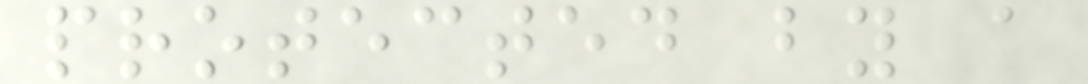protected by a
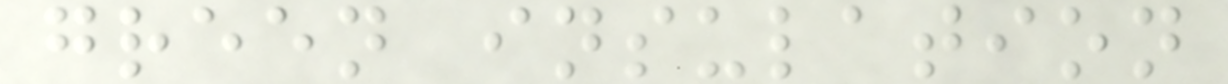green insulation
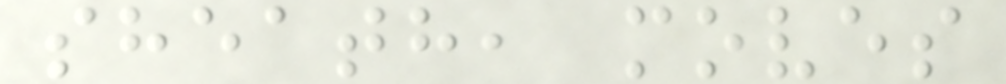sheath, moves
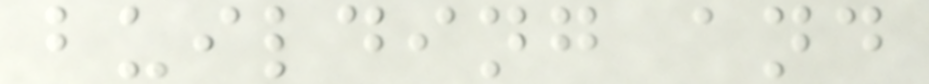building and
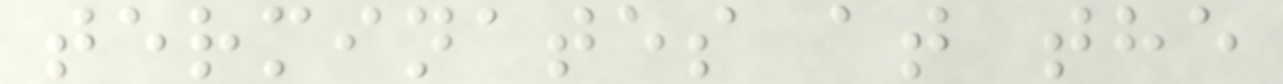terminates at the
